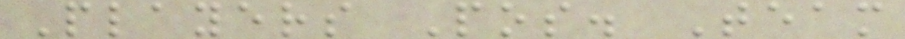Players Pos. Team
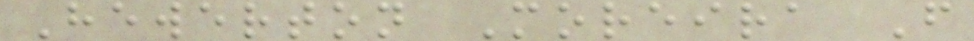Hewerton Moreira F
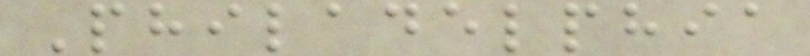Philadelphia
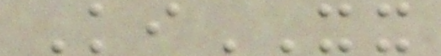KiXX
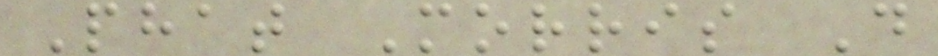Phat Morris D
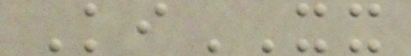KiXX
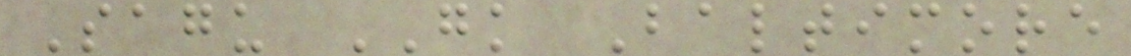Sagu GK Baltimore
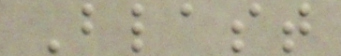Blast
